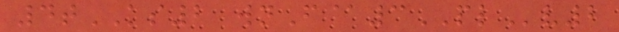4tKS2 wnF@3PLv2
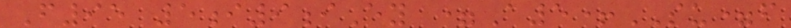F95 5i9iEy =A5+SU=f
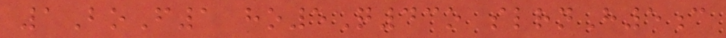1BoF1 ho5Q43o slrnH5c
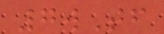7wTf
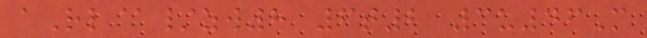aRl@/zw8 6t2 3u46M
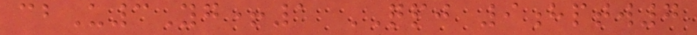cbU3Yg+1 QPJ 9hptw7
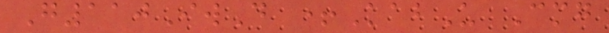G110IwD +KabU Cmg
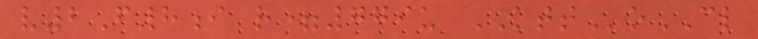v2F8i r=779u KTToCL
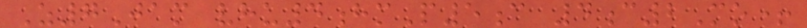Z7Jam vhu4hmP5c 4c2Mo+
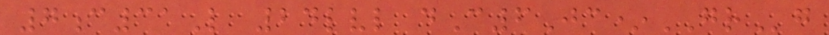7c31L 24lvl dC6Jc*GRg
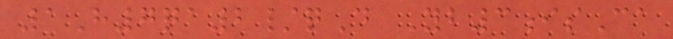1H7qa2/qD Yb3isCa
